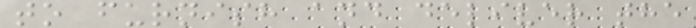to furnish and deliver the
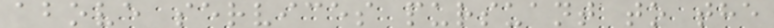above services pursuant to the
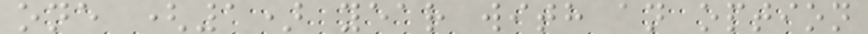one (1) year with an option
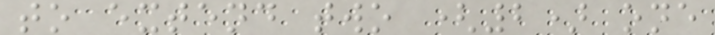to extend two (2) one
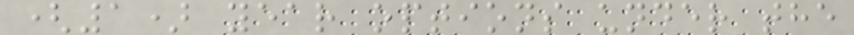(1) year options under the
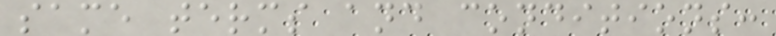same terms and conditions:
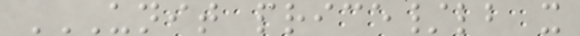UNIT PRICE/LB X
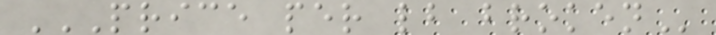PRICE PER LB BROKEN
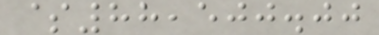$88,500.00
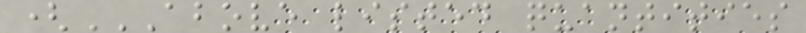(ABOVE LISTED QUANTITIES
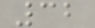32
